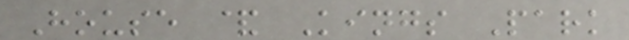House & Kings Park
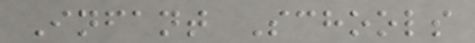Infant Schools
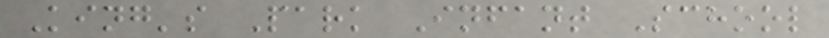King's Park Infant School
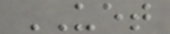UET
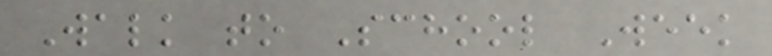Walk to School Week
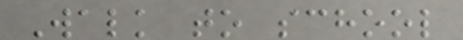Walk to school
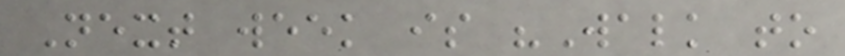Next week is "Walk to
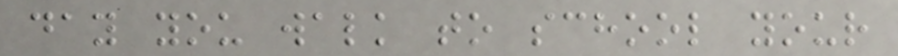day you walk to school your
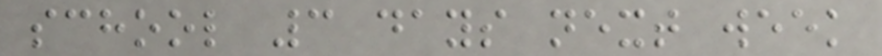school 3 days next week
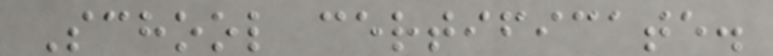School certificate.
